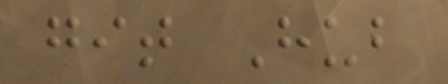git Hub
